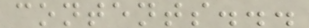contents...
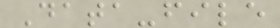Data-file
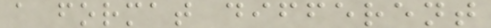a format different
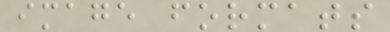image formats
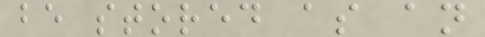be stored as an
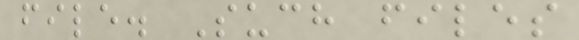file. Such files
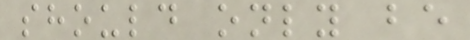should only be
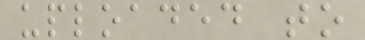uploaded to
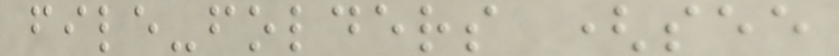file-folders (see
